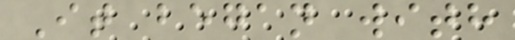It began with
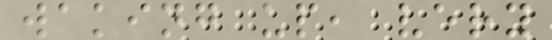waking up, very
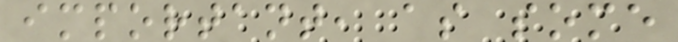important, as some
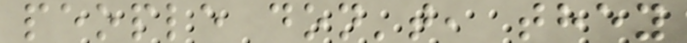people don't, they
